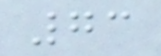73
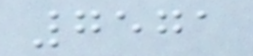7571
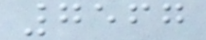7567
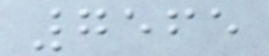7565
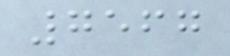7567
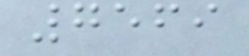7569
